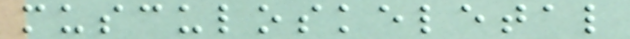musculoskeletal
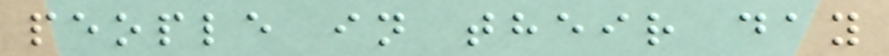people in their day
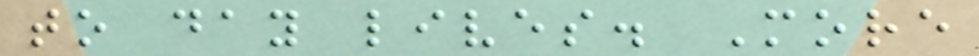to day lives. More
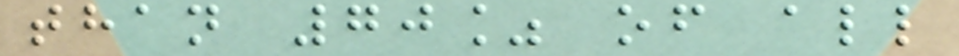than 70% of all
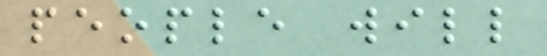people will
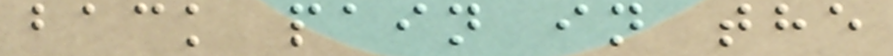back pain in the
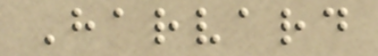Harvard
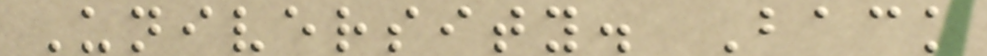University. Back
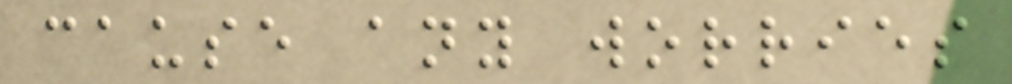cause any worries
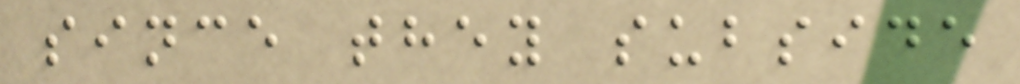since they subside
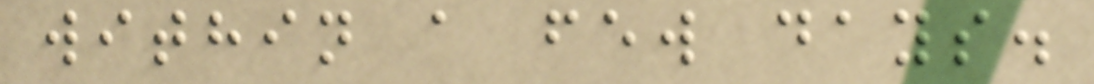within a few days.
